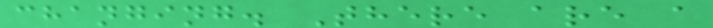changing. There are a
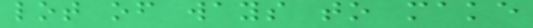lot of ways to make
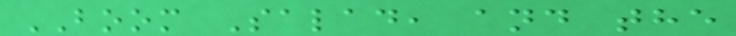BOOM Salad, and the
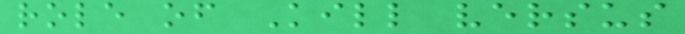role of Kill versus
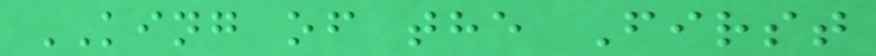KING of the First
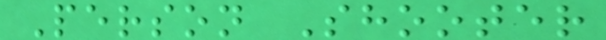Person Shooter
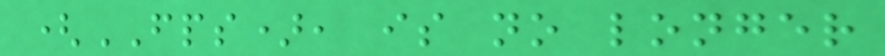(FPS), is no longer
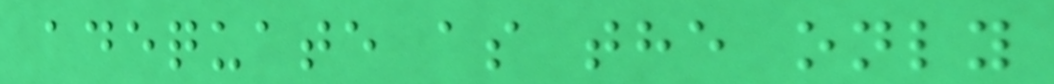adequate as the only
